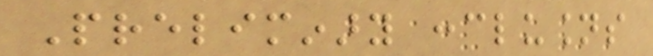Preliminary conclusions
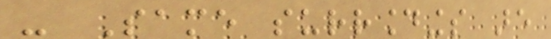- Same surroundings are
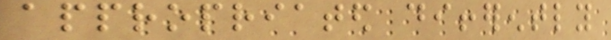appropriated differently
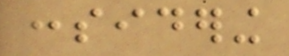considering
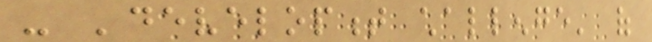- 'development challenge' of
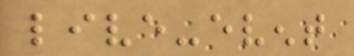live-event
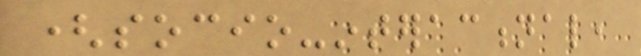(socio-interactional,
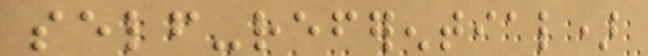self-referential)
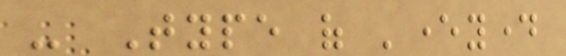- Type of 'everyday
